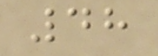48
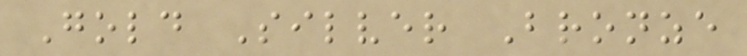Gold Silver Bronze
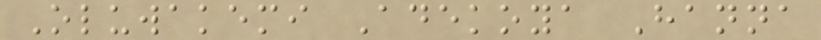Oluwakemi Adekoya Hanna
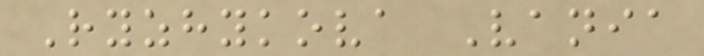Ryzhykova Vania
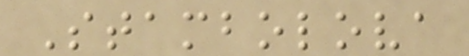Stambolova
